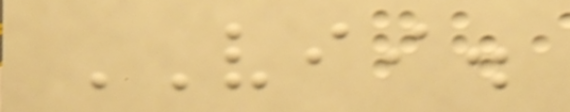VII.
